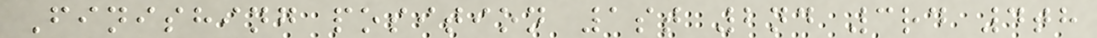Finishing position 1st 2nd 3rd 4th
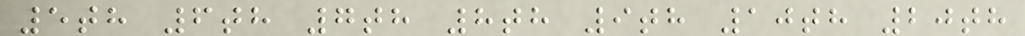5th 6th 7th 8th 9th 10th 20th
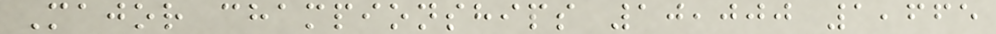Major championships 10,000 1,665
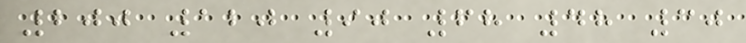200 120 90 68 48 30
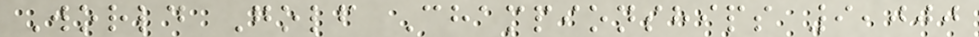World Golf Championships 9,000
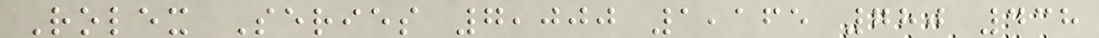Rolex Series 7,000 1,165 780 438
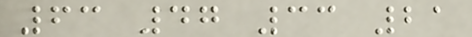63 47 33 21
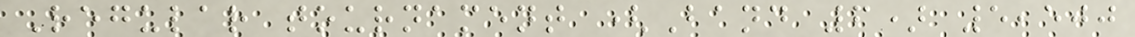Regular tournament (Band 6) 5,500
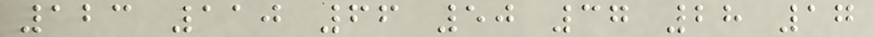123 110 66 50 37 28 17
